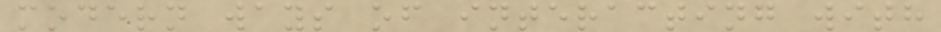modern ways of interacting with
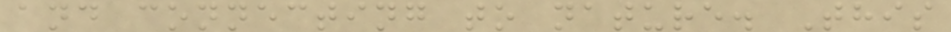and connecting to nature. This
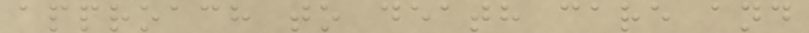approach to death care and
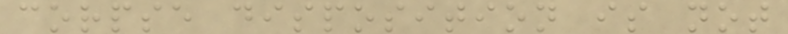corpse disposition is not
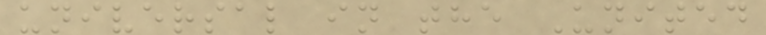universal in the United
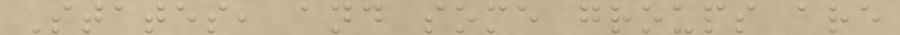States, and some groups are
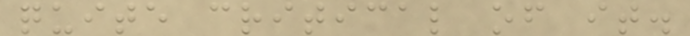quite critical of it.
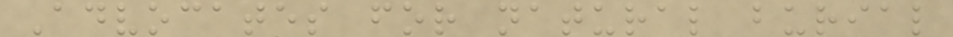Advocates for natural burial
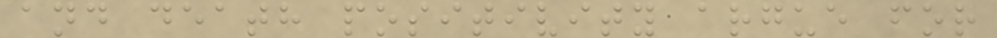and death positivity argue for
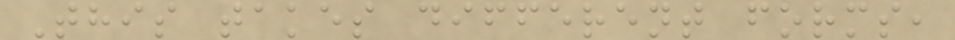This takes different forms,
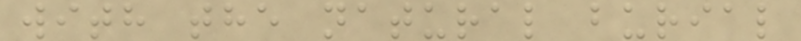with the natural burial
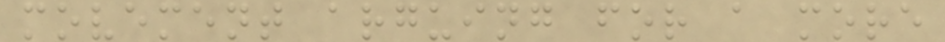movement arguing for a more
